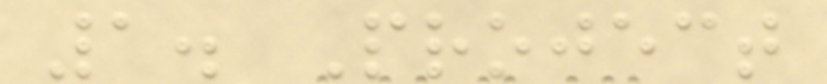1. Project
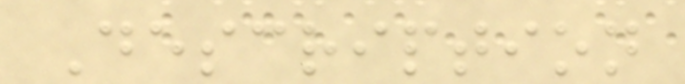Description
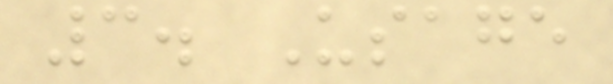3. Usage
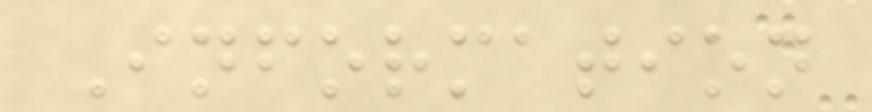Information
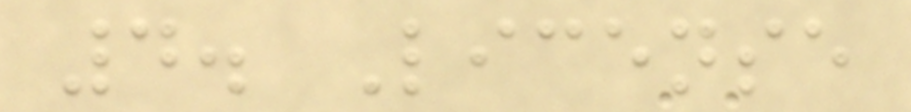4. License
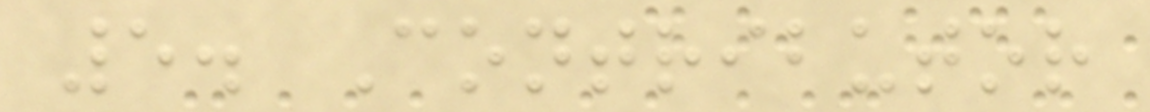5. Contributor
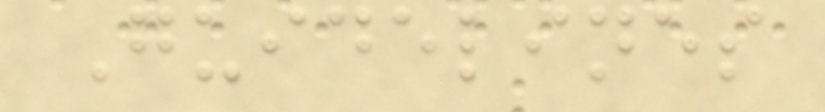Guidelines
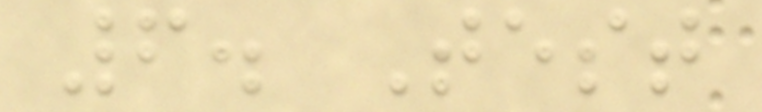6. Test
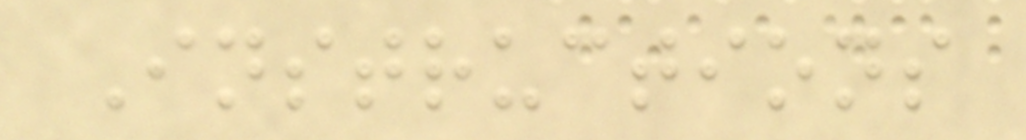Instructions
